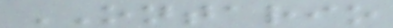ONTARIO
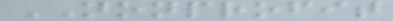NONPROFIT
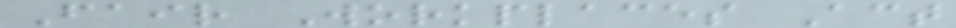Fair Workplaces Act
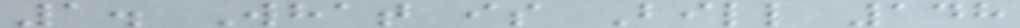1. What is Bill 148
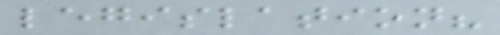legislation?
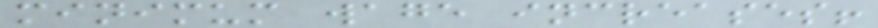minimum wage increases!
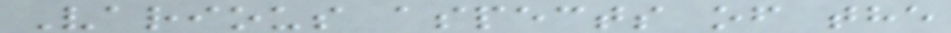Various aspects of the
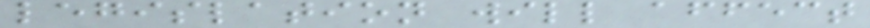legislation will affect
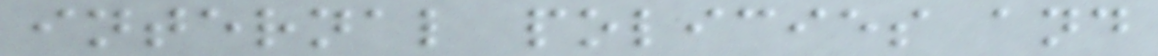internal policies and
